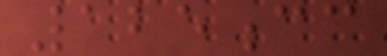125cc
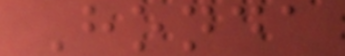Honda
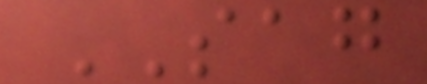SAG
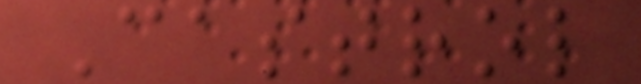Castrol
